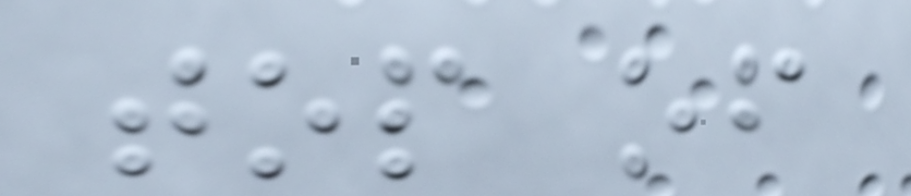top of
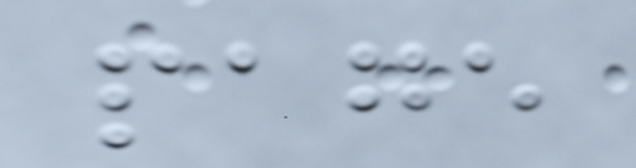page
